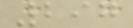297
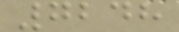7248
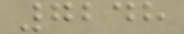7248
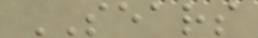SEARS
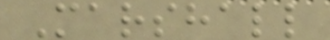Marshall
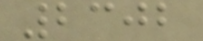2302
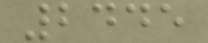2445
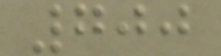700
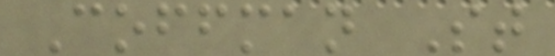Coffman St
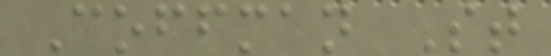Coffman St
